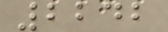2242
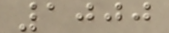1000
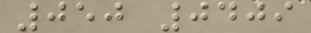050 0409
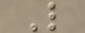L
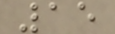15
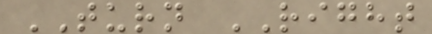TURN RIGHT
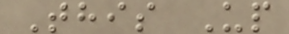This Up
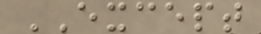EXCEPT
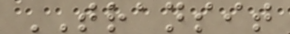TRANSIT
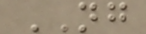NG
